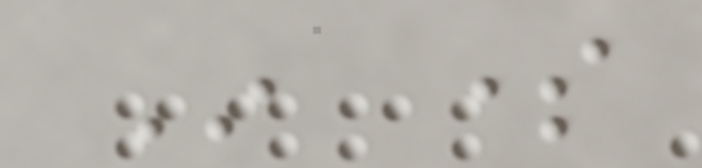In some
